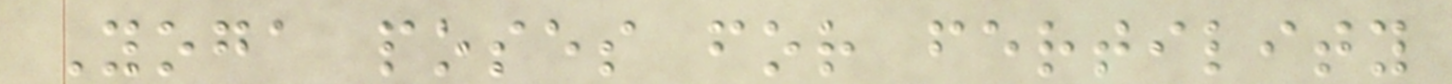Yoga poses for fertility
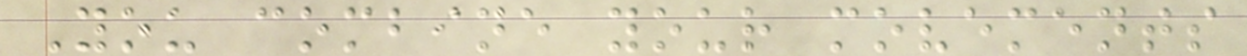You combine your movements
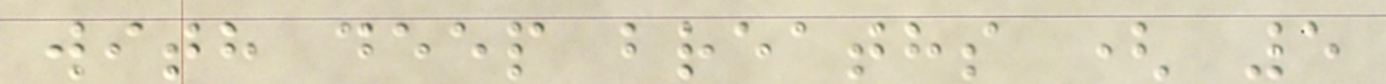with deep breaths ( 5
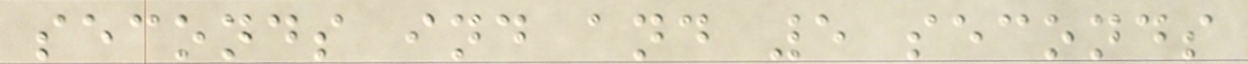seconds ind and 5 seconds
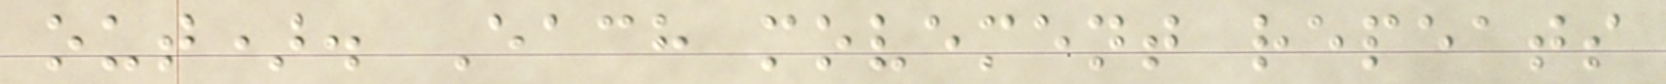out). Each movement repeats
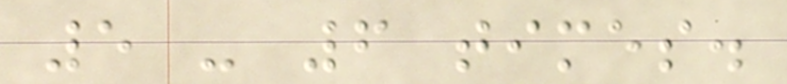5 - 6 times.
